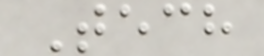Tech
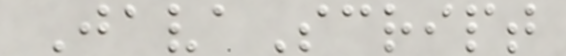JavaScript
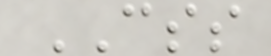CSS
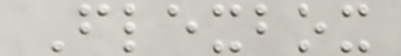Flexbox
